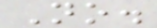No.
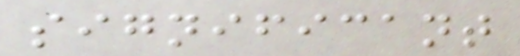significant
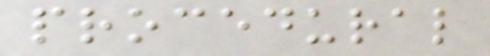procedural
